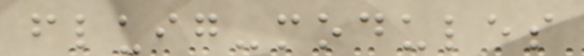fluig-modules
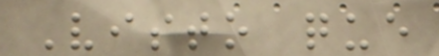Visto que
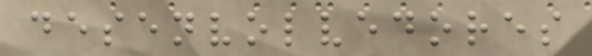desenvolvedores
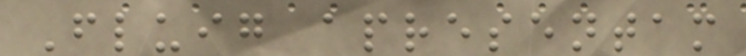Fluig apresentam
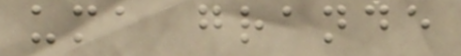uma grande
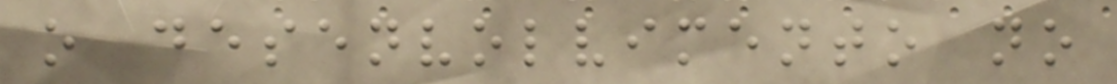o desenvolvimento no
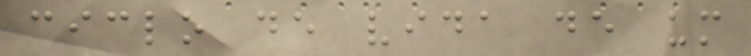ciclo de vida de um
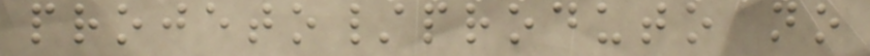projeto/produto no
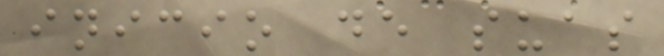inicio de suas
